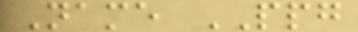Name PPG
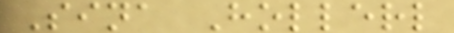Sina Hollerl
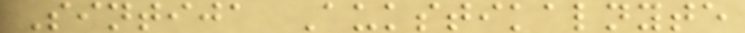Sintija Aukstikalnyte
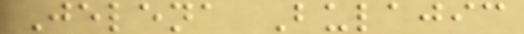Jelena Bulajic
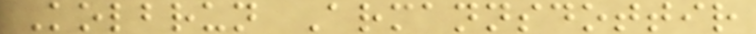Kolbrun Armannsdottir
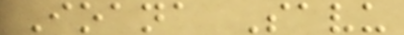Ioana Savu
